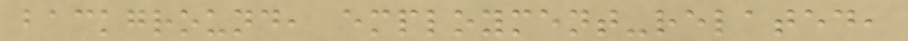background, employment-related,
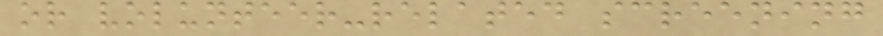or volunteer-related screening
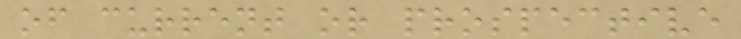of current or prospective
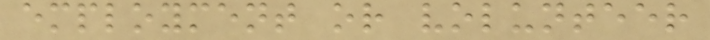employment or volunteer
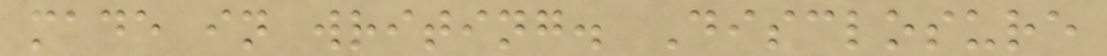made in writing. Disclosure
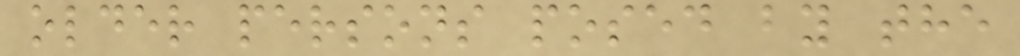older persons posed by the
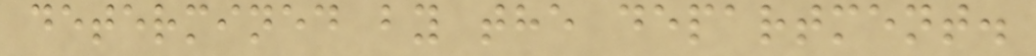determined by the department.
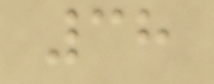38
